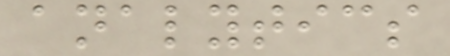analytics
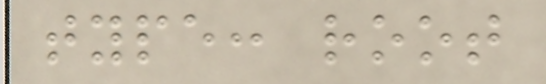type: root
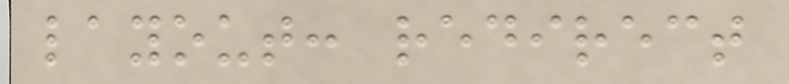layout: redirect
